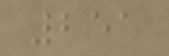251
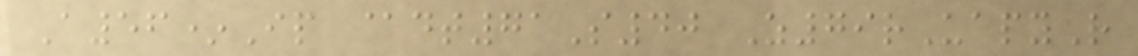A56*Ip @dt71S40 Z79rUapyR
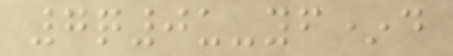7q0u-yf*d
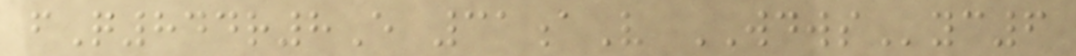fQ844r8E 31aV WDWSyc6
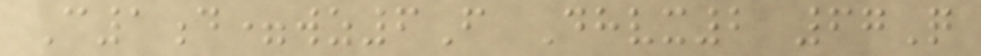C1d=wz6F Dhvx2 67Q
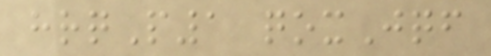hrqP1 qoxJqf
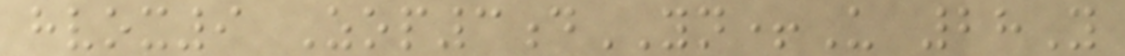hvox9 Zop3dYN+U 28Y
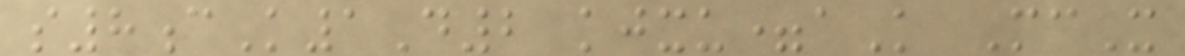s8cK1D2 kjxu=aK McX
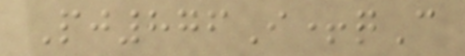Pj876I+qC
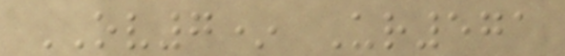OV7* Ur571
